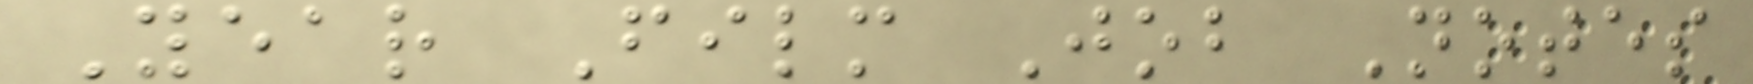Year Film Job Notes
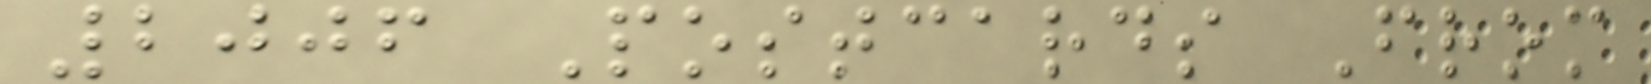2006 Postcards From
